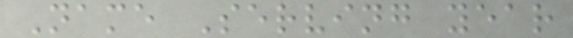Name Serving year
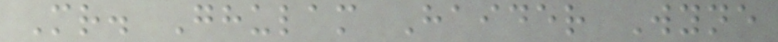Mr. Ghulam Haider Wyne
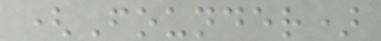(Founder)
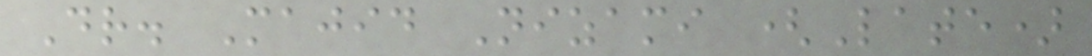Dr. Majid Nizami (Late)
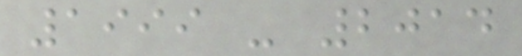1999 - 2014
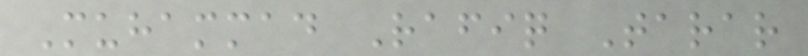Muhammad Rafiq Tarar
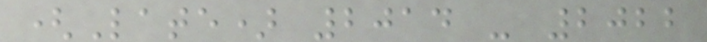(Late) 2014 - 2022
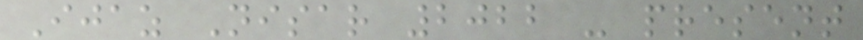Ijaz Nisar 2022 - present
